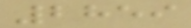2859
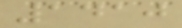1410
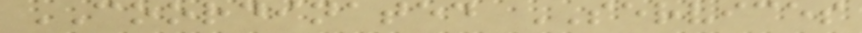COORDINATED SERVICES
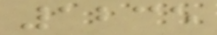1235
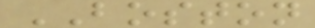BOSTON
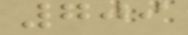709
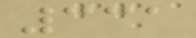331
